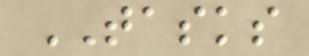TASKS
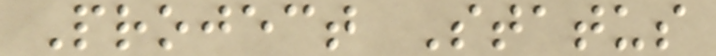Project Status
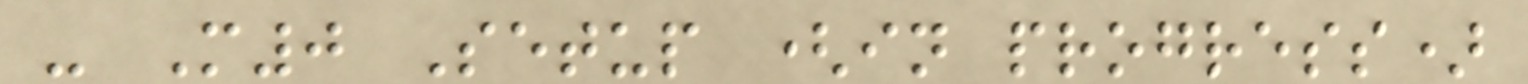- M0 Setup (in progress)
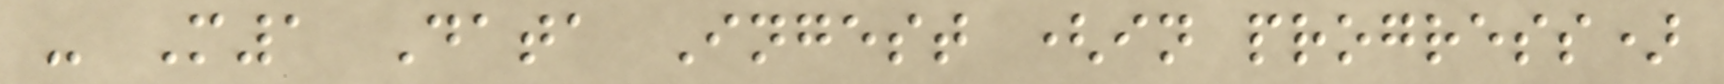- M1 Data Ingest (in progress)
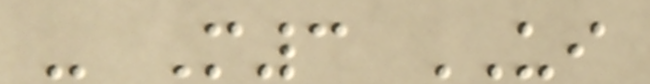- M3 UI
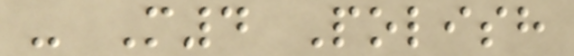- M4 Polish
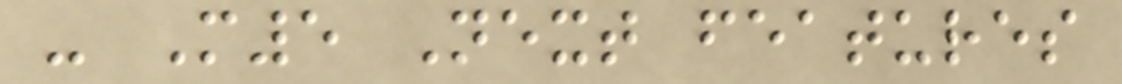- M5 Next features
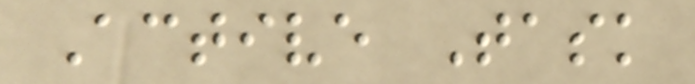Active Task
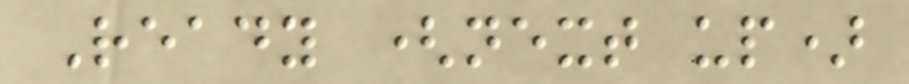Ready (next up)
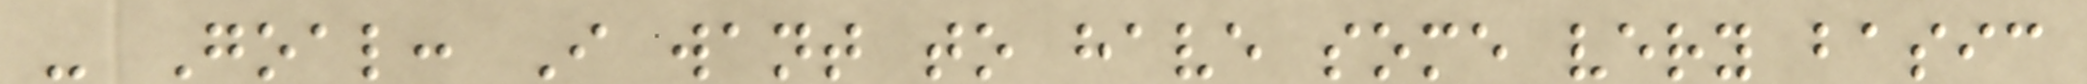- Goal: I want to have some very basic
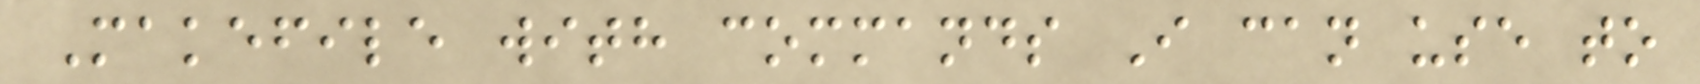Makefile with commands I can use to
